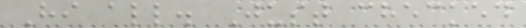Hi all. Just checked
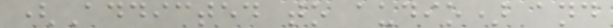(Addicted to audio) and
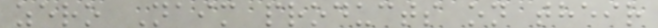zero Naim products on their
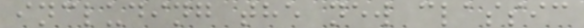including the new classic
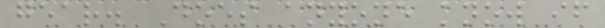gear. Does anyone know if
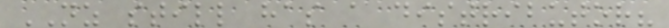NZ still has a distributor?
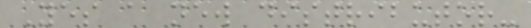Yes a new distributor-
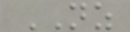NZ
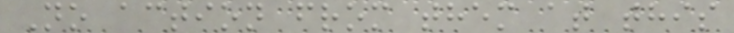No action from them at this
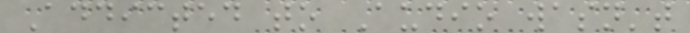Addicted to Audio wasn't
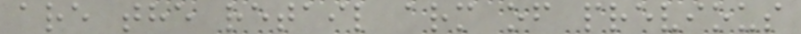are the retail arm of previous
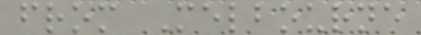from Melbourne
